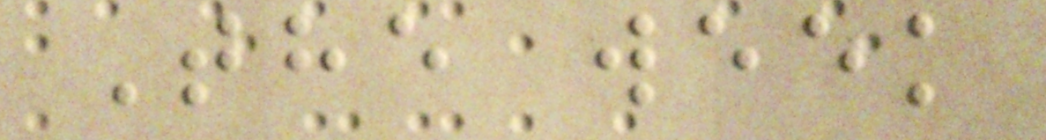The week
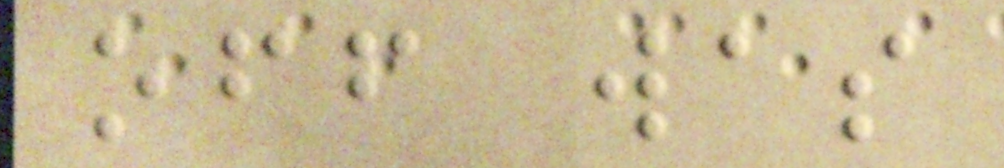off was
